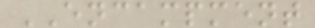ENCAMPMENT
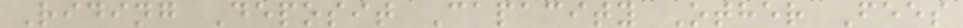Riding Deposit Capacity Other Fees
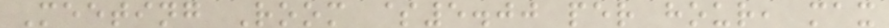Meeting Room $5.00 per hour, max
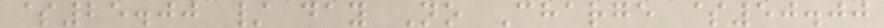$25.00 / day No Charge $50.00
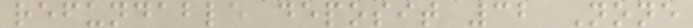refundable deposit 32 None
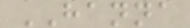HANNA
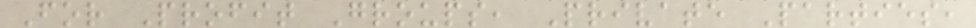For Profit Groups, Private Parties,
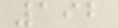192
